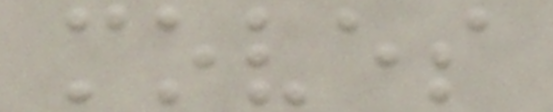moves
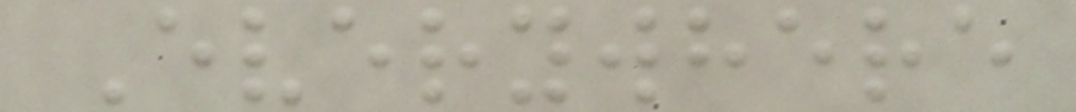Everywhere
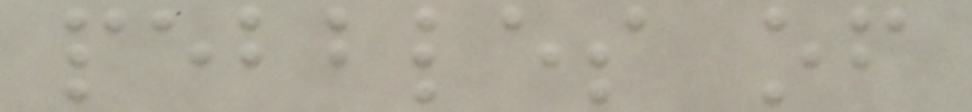pebbles of
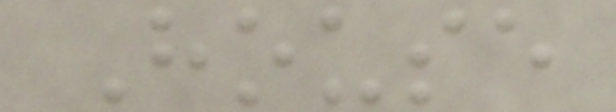House
